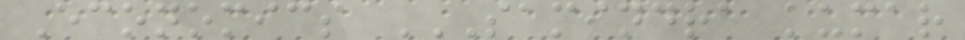Economics SAMINDRA KUMAR
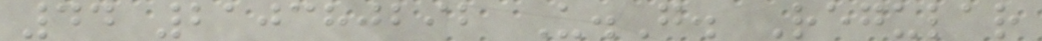44 210380292 U.G. Regular
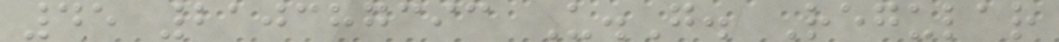45 210387393 U.G. Regular
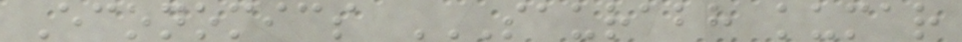Economics SAURABH KUMAR
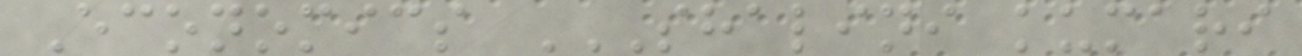Economics SHALINI KUMARI
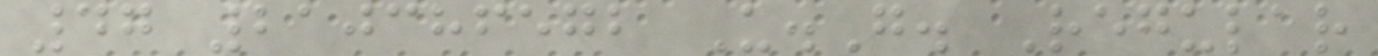47 210386572 U.G. Regular
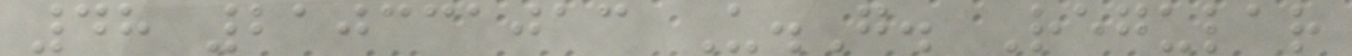48 210331013 U.G. Regular
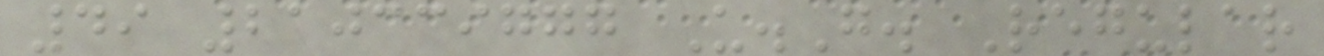49 210339777 U.G. Regular
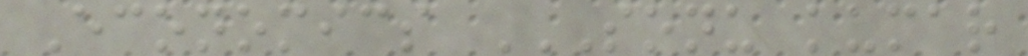Economics SONU KUMAR
